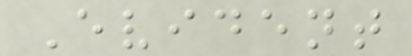Evident
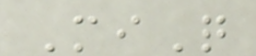MiQ
